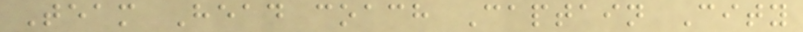Team Head coach Captain City
